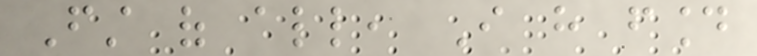First of all, I have found
